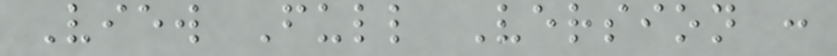View Full Version :
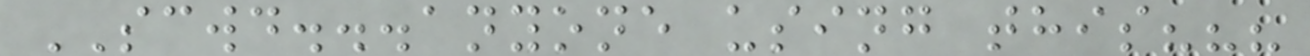SCWD...anyone using this???
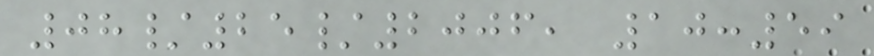08/25/2006, 10:59
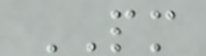PM
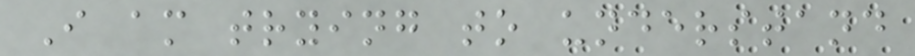I am trying to understand
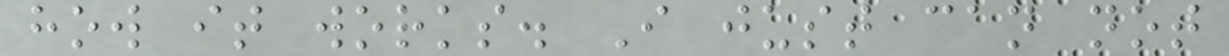how it works. I just can not
